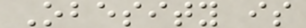Obesity is
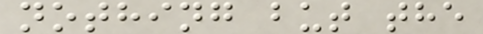nothing but the
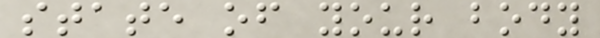state of your body
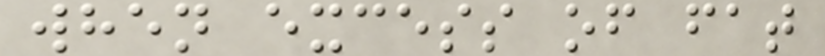when excess of fat
